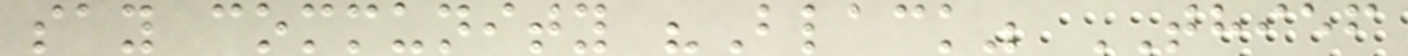say community "Black" THIEF
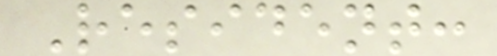Resident:
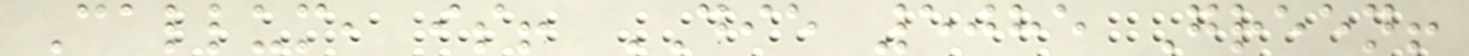Callum, is! DIE 5085 Green!
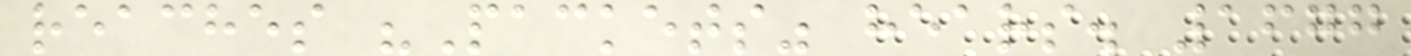reaches "Packets" hears. 1677
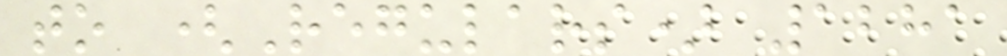to (Regulars) 1281
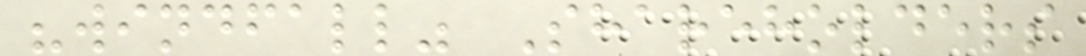"windfall" Shareholders
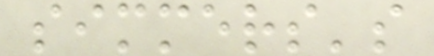simmers's
